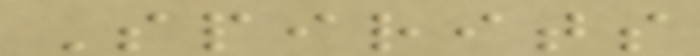Spirits
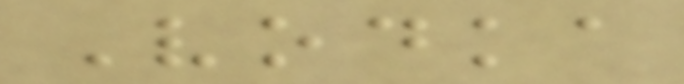Vodka
